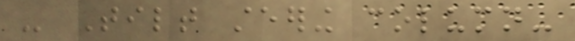- Tilt steering column-
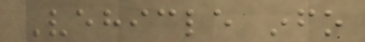Vehicle info
